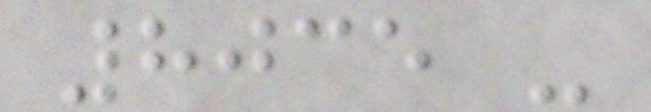8035 -
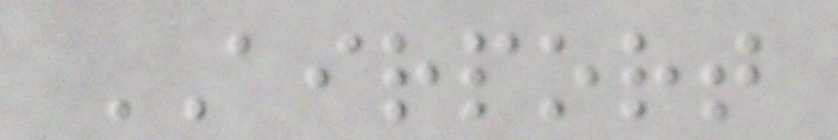AIRPORT
